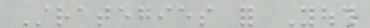Strategies for Youth
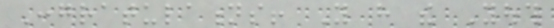Congratulations! You have the Youth
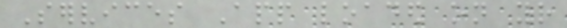Services App loaded on your
